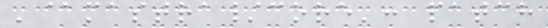'@mastra/core': patch
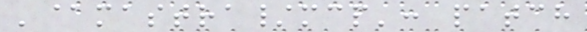'@mastra/mcp': patch
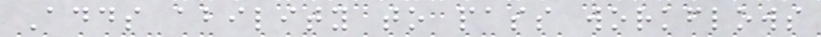Adds ability to pass workflows
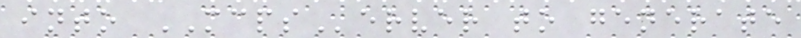into MCPServer to generate
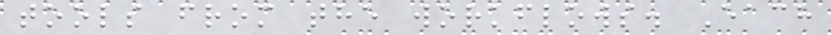tools from the workflows. Each
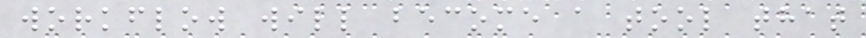workflow will become a tool that
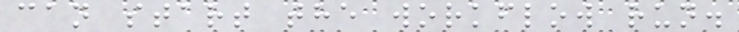can start the workflow run.
